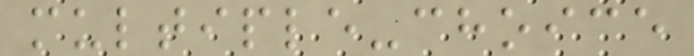multiple-choice
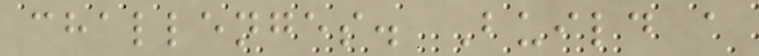challenges. Build a
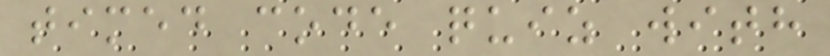timed code quiz with
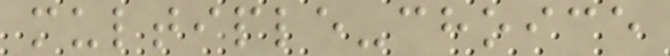multiple-choice
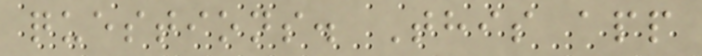questions. This app
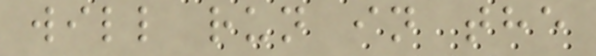will run in the
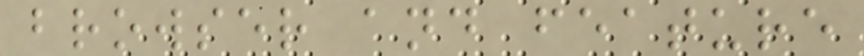browser and feature
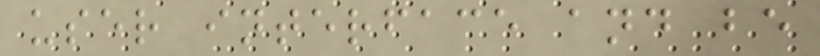user interface and be
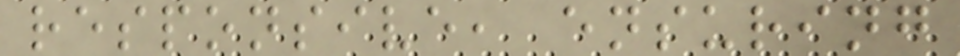responsive, ensuring
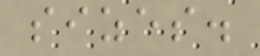sizes.
